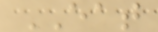EAT
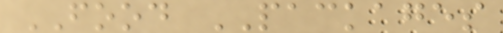FOOD PACKAGES
